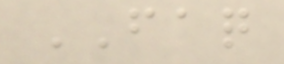FAQ
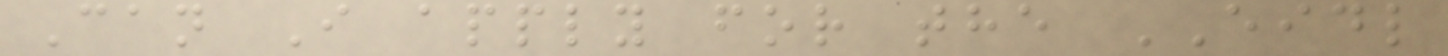Can I apply for the EIDL
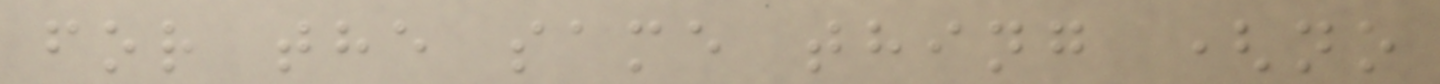for the same thing (no
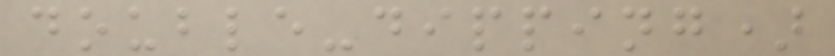double-dipping)
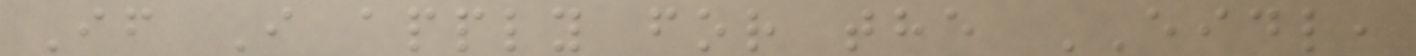If I apply for the EIDL,
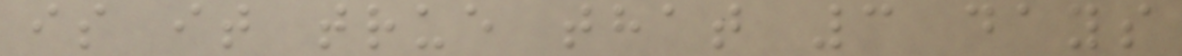is it true that 3 days
